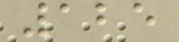125
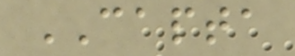CAPTA
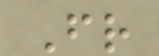Fr
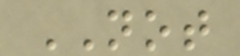NOT
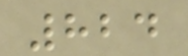824
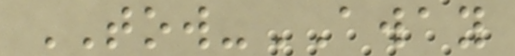TOW-AWAY
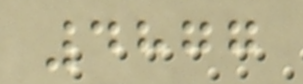4877
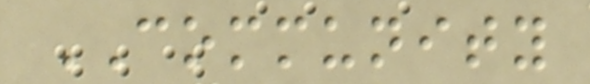COMMUNITY
